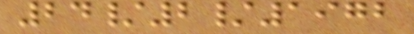24/2/1972
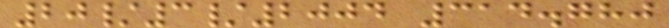20/3/2004 314.780
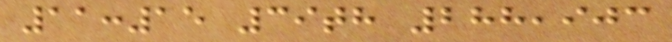11:15 39th 288,903
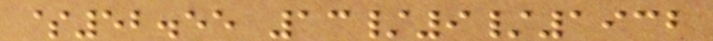$52.55 13/9/1932
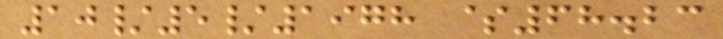10/5/1978 $68.23
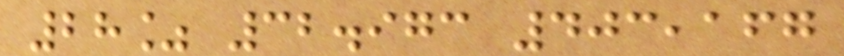28% 32.973 403,167
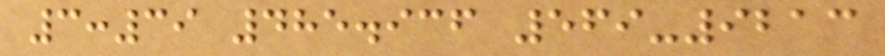3:39 485.936 569-9213
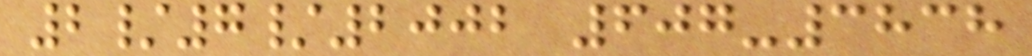2/7/2002 607-3838
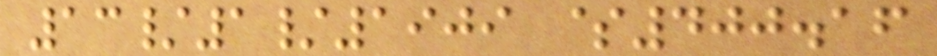13/1/1909 $400.16
